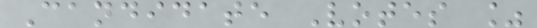Candidate Votes %
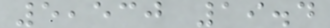5,530 19.4
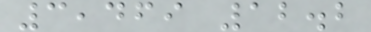3,469 12.2
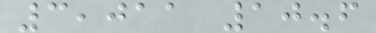3,011 10.6
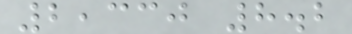2,330 8.2
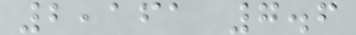2,161 7.6
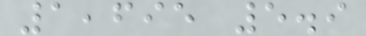1,695 5.9
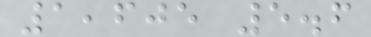1,605 5.6
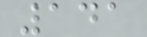141
